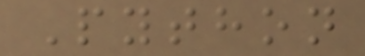Python
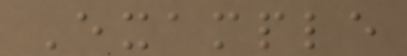Example
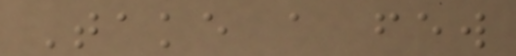Take a few
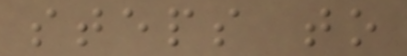steps to
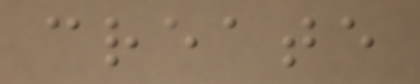create
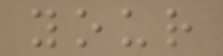your
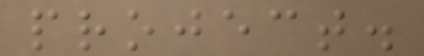project.
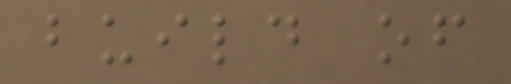build of
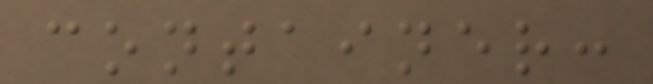container:
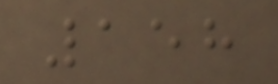158
